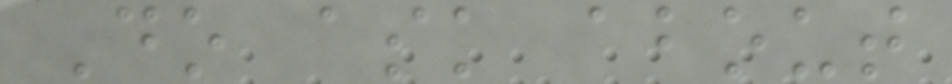Do ask about
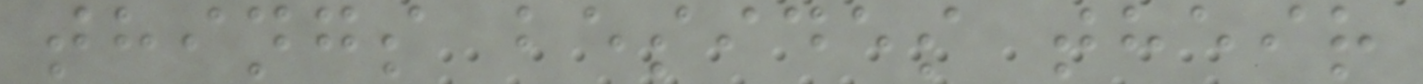things besides their
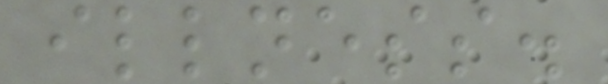illness.
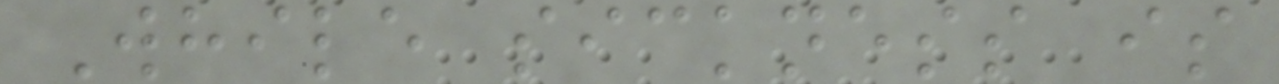While sickness is
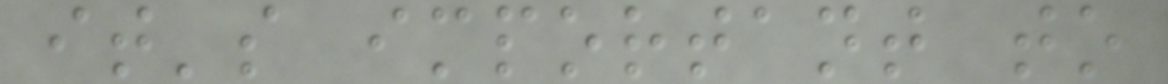it's important to
